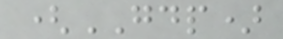(GDP)
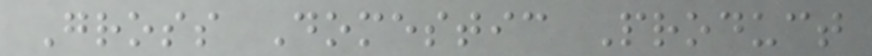Gross Domestic Product
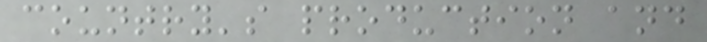country's production and
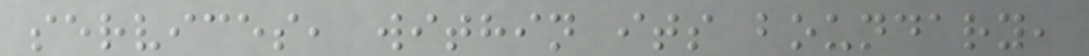services, within its boundary,
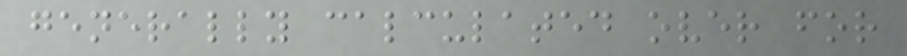generally calculated over for
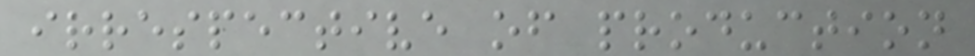irrespective of production
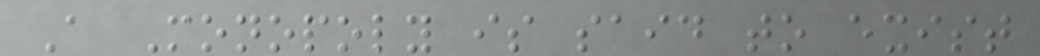A Monopoly is said to exist
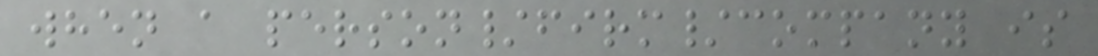when a person/firm/company is
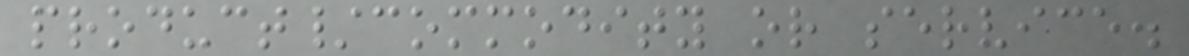product/commodity or service.
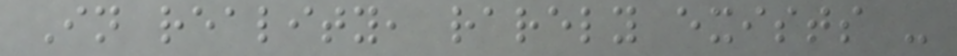In reality, rarely exists -
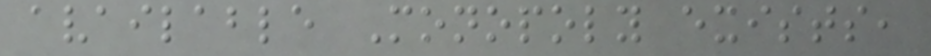available Monopoly exists,
